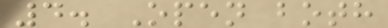4. Open both
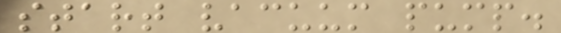start vacuum pump.
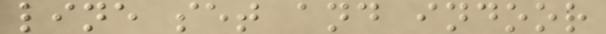line set and indoor
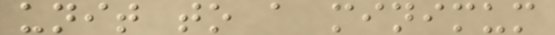unit to a minimum
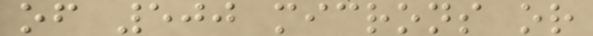of 500 microns or
